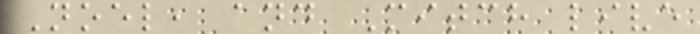Noel, and Mitch live
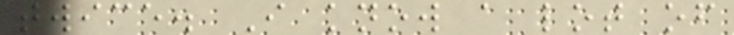twice. I know a lot of
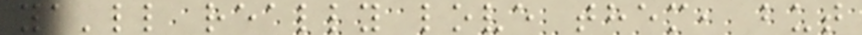ya'll really love them, but
